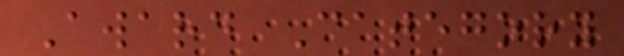Award Category
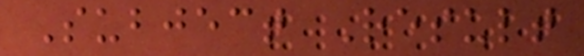Subject Result
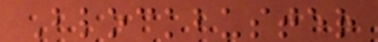Blockbuster
